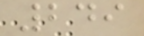249
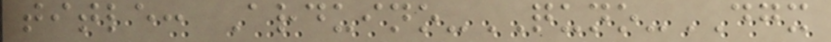title: Arduino-QUNO-DGX
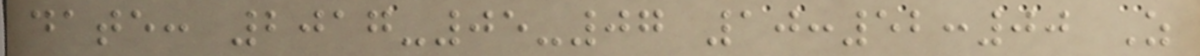date: 2017-05-07 10:52:00 Z
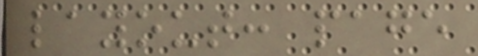layout: page
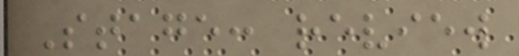Stage: review
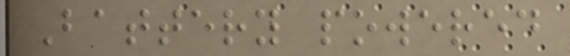Battery powered
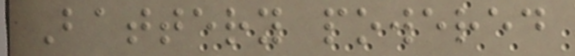Battery powered
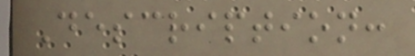Description:
